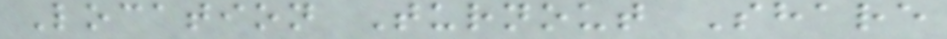Location Turnout Share
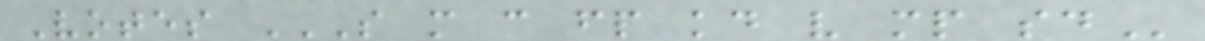Votes S M C FP KD V MP SD
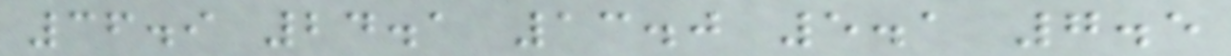36.9 24.1 13.0 5.1 7.5
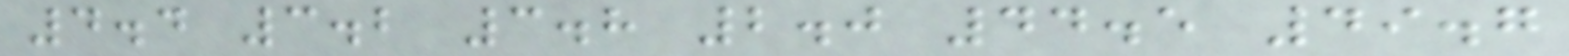4.4 3.2 3.8 2.0 44.5 49.7
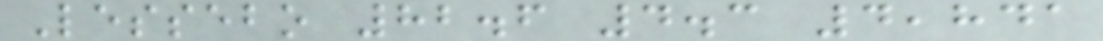Lessebo 82.6 4.3 4,841
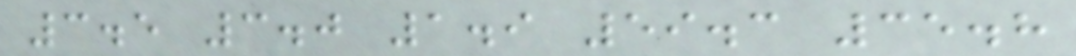3.5 3.0 1.9 59.3 35.8
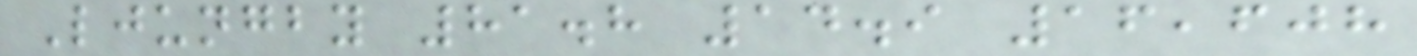Ljungby 81.8 14.9 16,608
